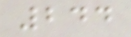244
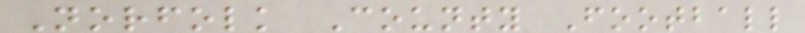Norfolk County Football
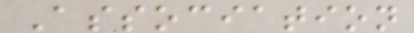Association
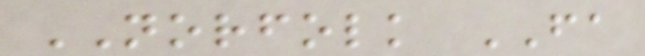NORFOLK FA
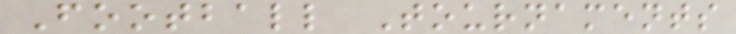Football Tournaments
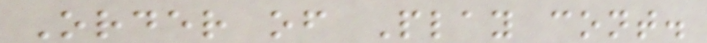Order of Play cont.
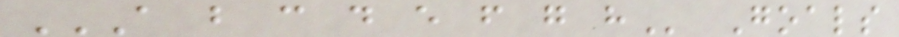A B C D E F G H Goals
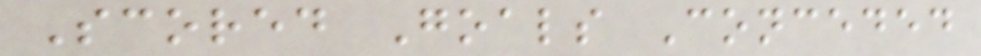Scored Goals Conceded
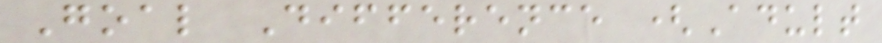Goal Difference (Adult
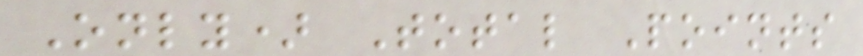Only) Total Points
